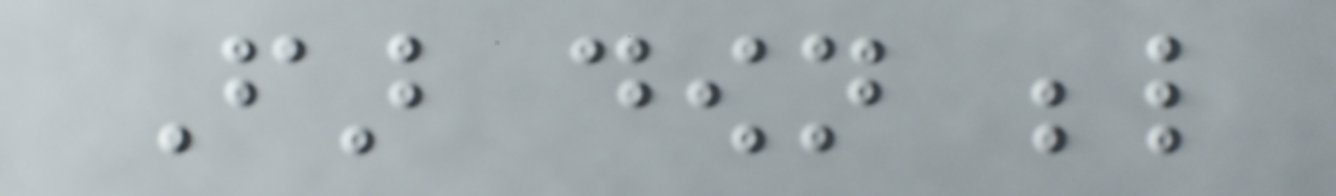Far down below
